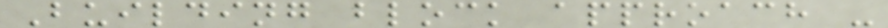Building block approach -
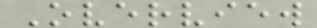Overview
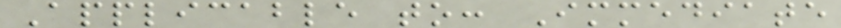Applicable to: Immediate
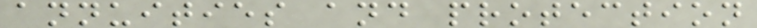annuities and protection
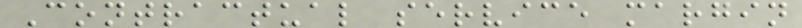Contractual service margin
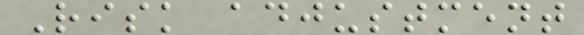Risk adjustment
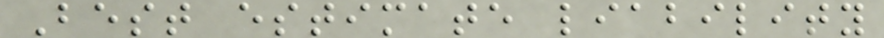Best estimate liability
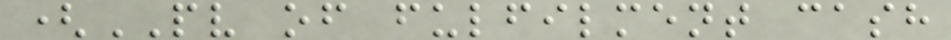(PV of fulfilment cash
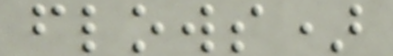flows)
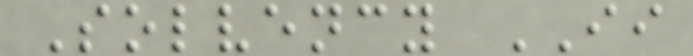Solvency II
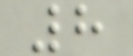8
